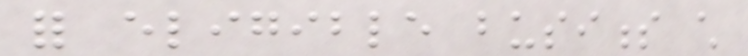for eligible business child
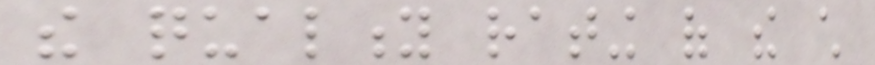the quality rating of the child
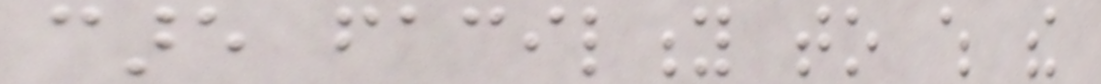care facility to which the
